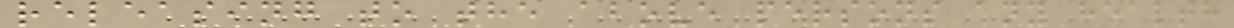releasing to the above persons any health
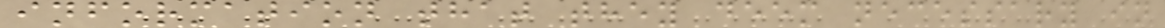information that they deem necessary in
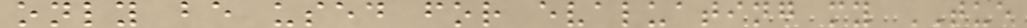only be used for evaluating my TUE
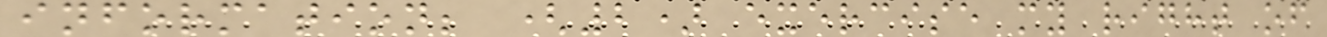information; (2) exercise my right of
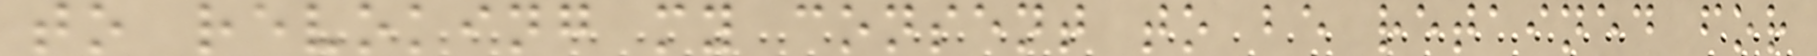to revoking my consent to be retained for
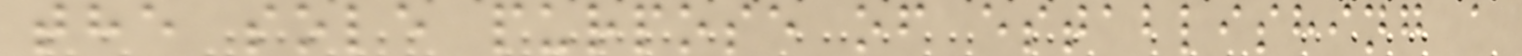the sole purpose of establishing a
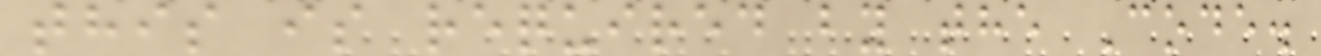this is required by the Code.
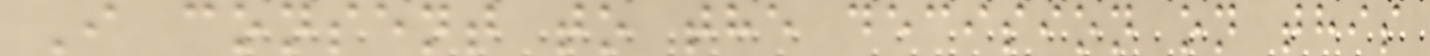I consent to the decision on this
